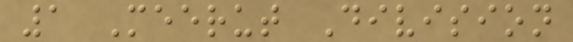1 Meerut Division
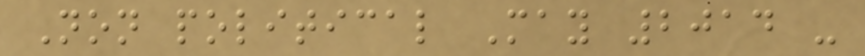Non political May 2014 -
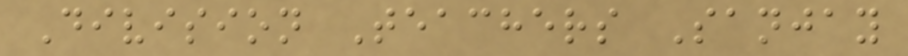Division Teachers Sanjay
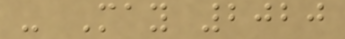- May 2020
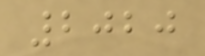2020
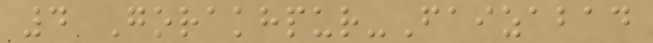4 Gorakhpur-Faizabad
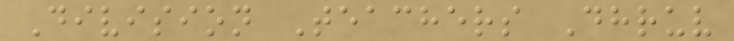Division Teachers Dhruv
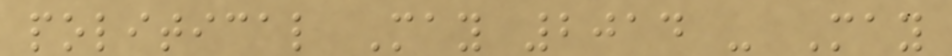political May 2014 - May
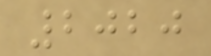2020
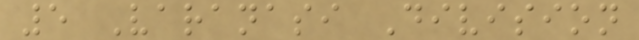5 Varanasi Division
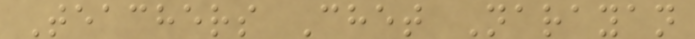Teachers Chet Narayan
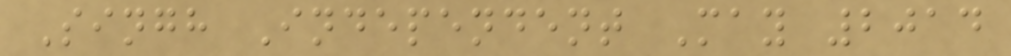Singh Independent May 2014
